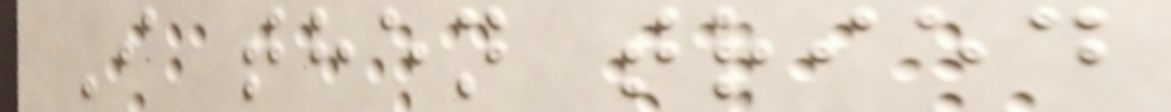I then tried
